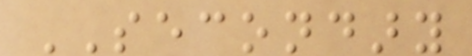SECONDARY
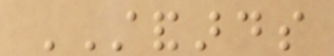STANDARDS
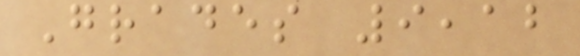Grades 9,12
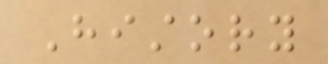History
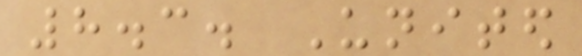8.3. United
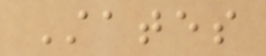States
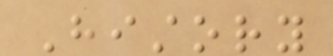History
